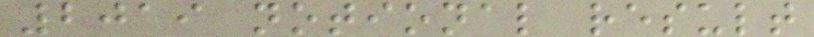2019 notional result
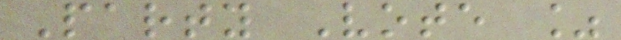Party Vote %
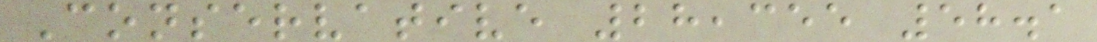Conservative 28,355 58.1
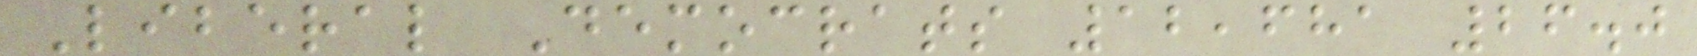Liberal Democrats 12,681 26.0
